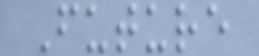Future
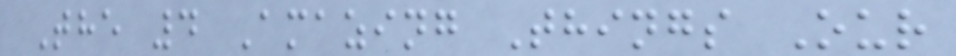The 4 Amazing Things Our
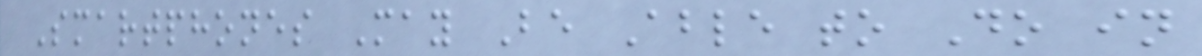Smartphones May Be Able to Do in
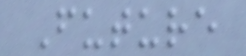Future
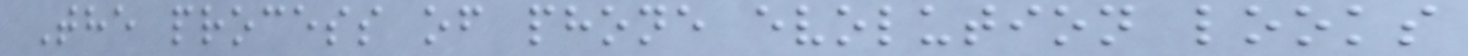The process of phone evolution looks
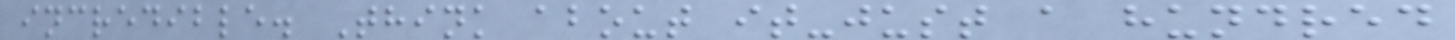incredible. Think about it-just a hundred
